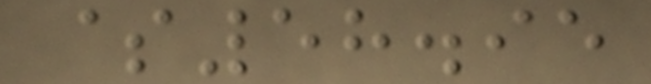$58.95
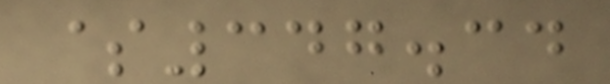$347.34
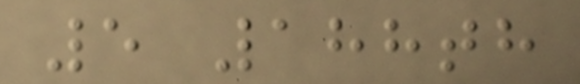5 188th
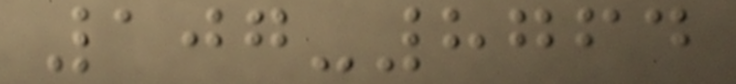107-8764
